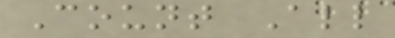Count All
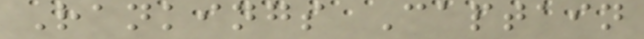Rankings Captain
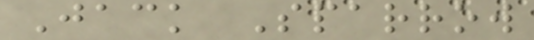Jack Sparrow
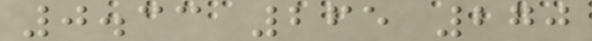0.33 265 270
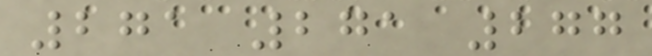271 271 277
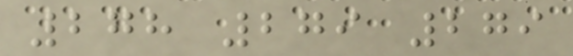278 279 279
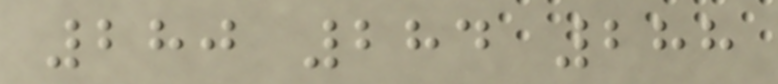280 284 288
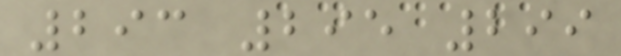293 295 299
